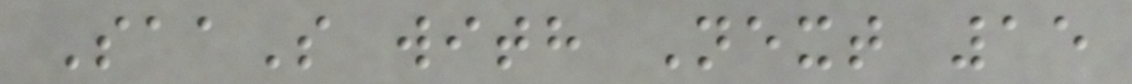SaaS with Next 15
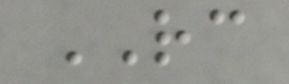RC
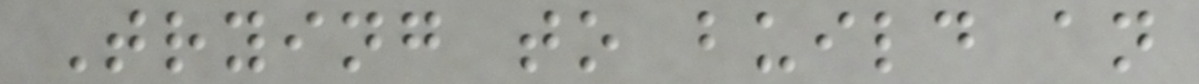Trying to build an
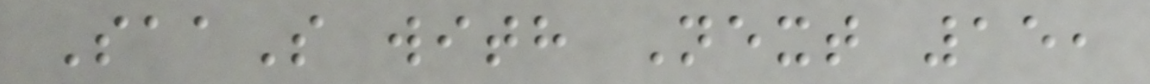SaaS with Next 15,
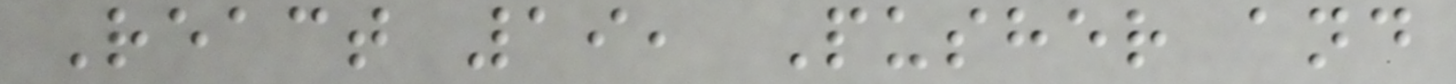React 19, Pusher and
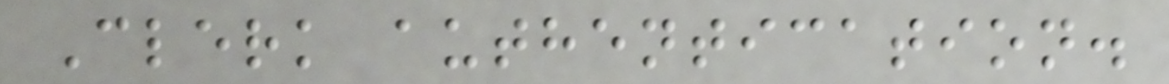Clerk authentication.
